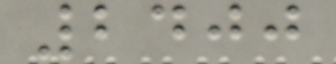2400
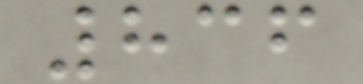836
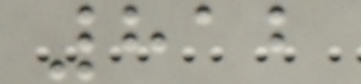812
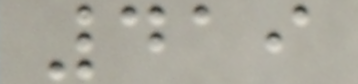419
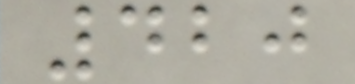420
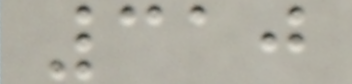310
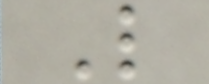L
